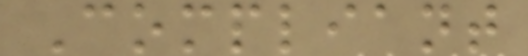Compliant
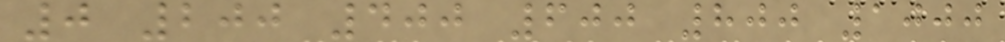0 200 400 600 800 1000
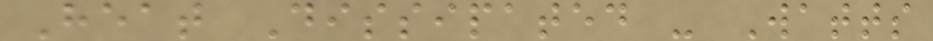Heat Dissipated - Watts
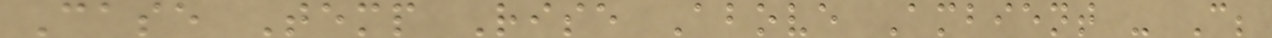Case Temp Rise Above Ambient - C;
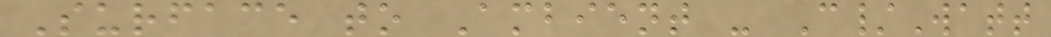Surface to Ambient - C/Watt
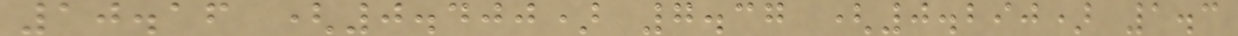10.16 (0.400) 7.37 (0.290) 1.3
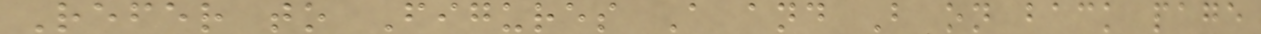Refer to Figures A and B on back page
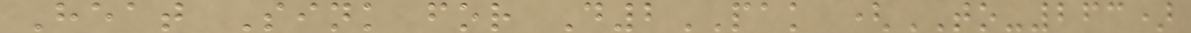Heat Sink for D2PAK (TO-263)
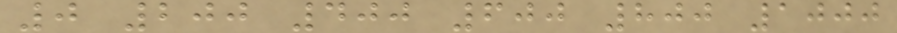0 200 400 600 800 1000
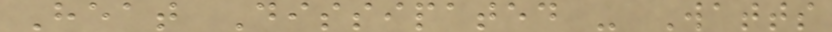Heat Dissipated - Watts
